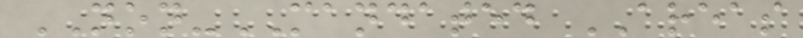NON-MANDATED AREAS
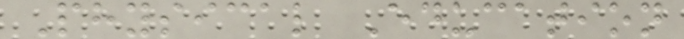Physical Education
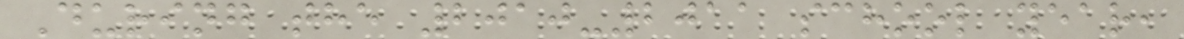During the 2010-2011 school year,
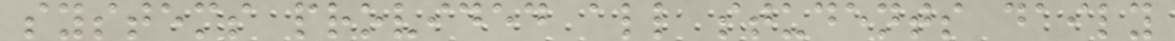systems provided all students daily
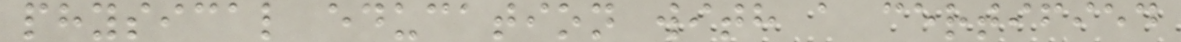physical education with a certified
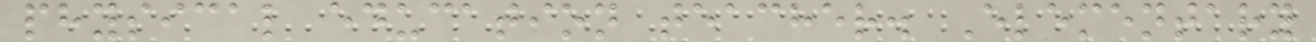physical education teacher. Elementary
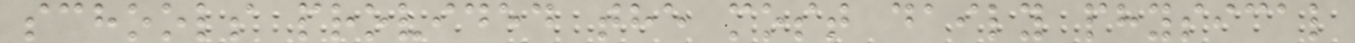schools provided the most daily physical
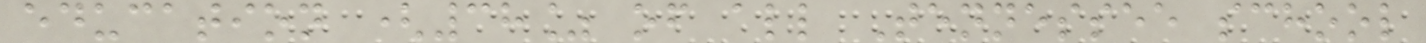education (38% of all Tennessee school
